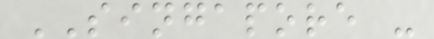SINGAPORE -
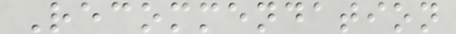Recommendation
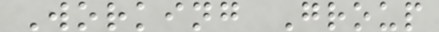Working Group
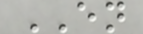EN
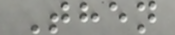Then
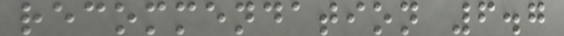recommendation 6.7
